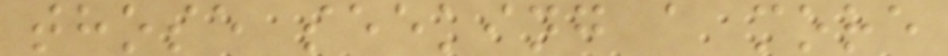those seeking a more
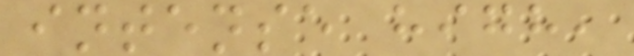intense high,
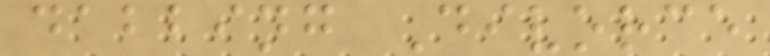dabbing Divorce
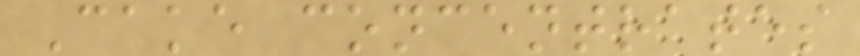Cake concentrates
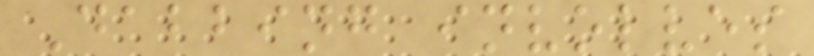Dabbing involves
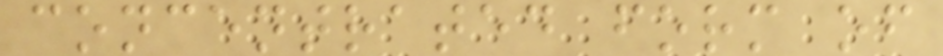concentrated form of
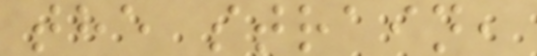the strain,
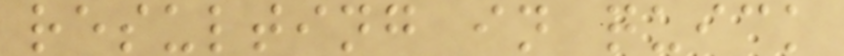resulting in quick
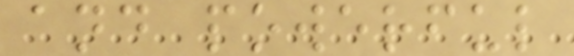and powerful
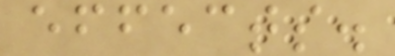effects.
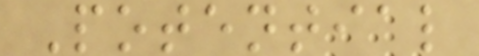Potential
